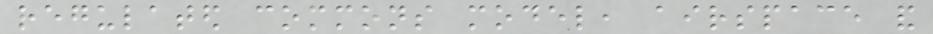regulated commons model, airspace and
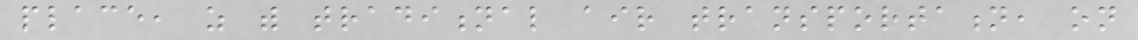place, as with traditional air transportation, on
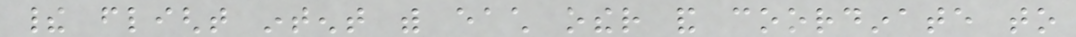their flight intent with each other and coordinate to
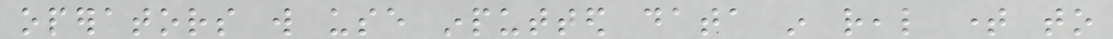operators will use inputted data in real time to
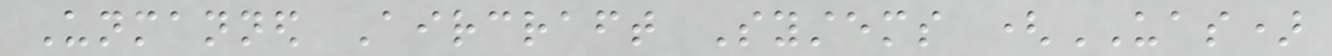Unmanned Aircraft Systems (UAS)
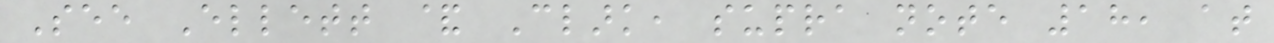See Ellett & Clark, supra note 18, at
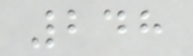248
